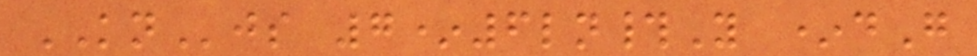KNjs 7*6ln#Y *dG
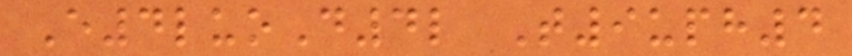E4luoD4l T9uph4
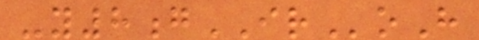-y8gIRoH
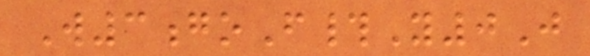W3goF#Y0J
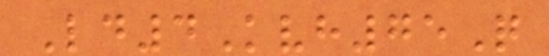Ld4Kvh75Q
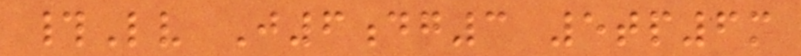#Lv J6dg3 5tp6m
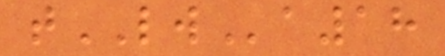tLWa18
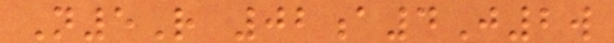N5R 02a4J2w
